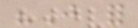"Just for
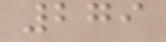279
